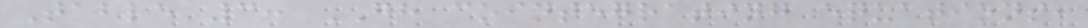Table 3: GH cointegrating equations,
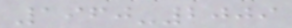1960-2009
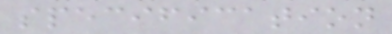specification
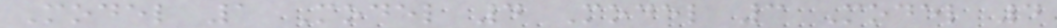Model 1 Model 4 Model 3 Model 4
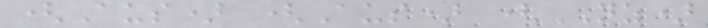(Aus) (Aus) (NZ)
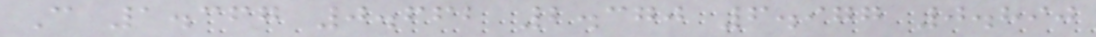C 1.367 0.662 2.370 6.977 0.890
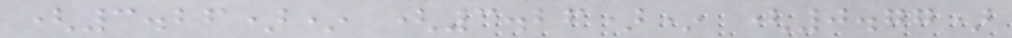(3.26)* (3.26)* (0.77)
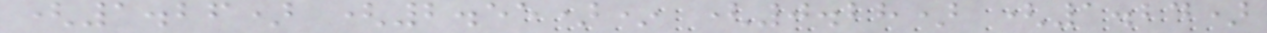(1.26) (2.55)* (0.28) (1.24)
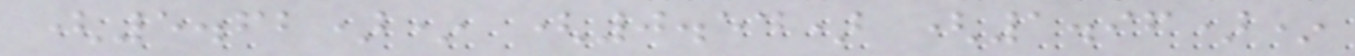(5.62)* (0.54) (1.96)*
